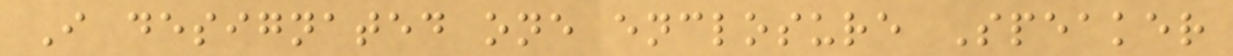I designated one enclosure Speaker
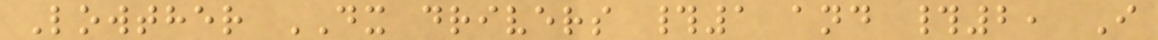Lowther DX drivers #1 and #2, I
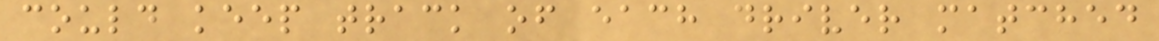could keep track of each driver matched
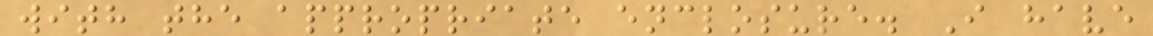with the appropriate enclosure. I have
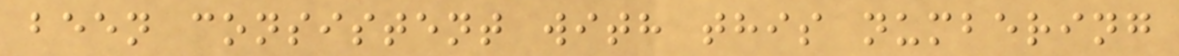been consistent with this numbering
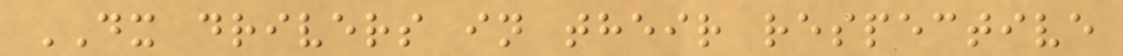DX drivers in their respective
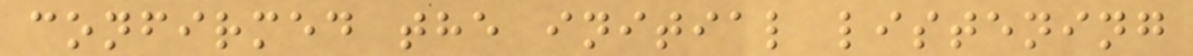confirmed the initial listening
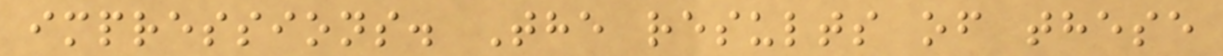impressions. The results of these
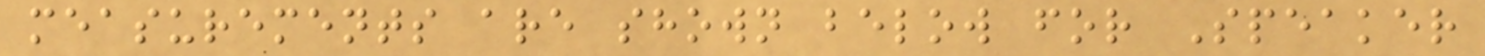measurements are shown below for Speaker
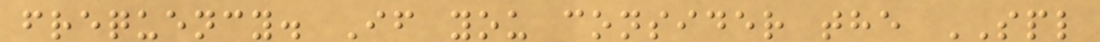frequency. If you consider the SPL
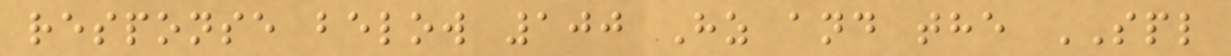response below 100 Hz and the SPL
